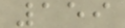159
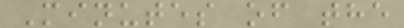Minutes of the
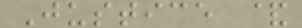Justice &
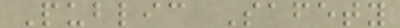Public Safety
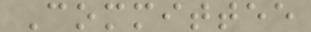Committee
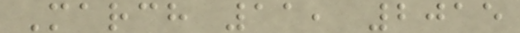March 11, 2015
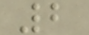2
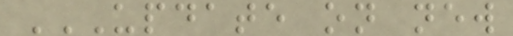UPDATE ON NEW
